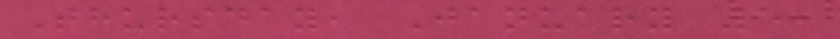Thursday, January 5,
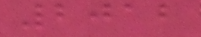2012
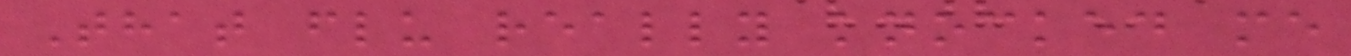That flu really knocked me
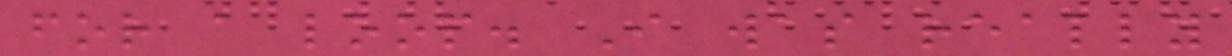for a loop. I was really
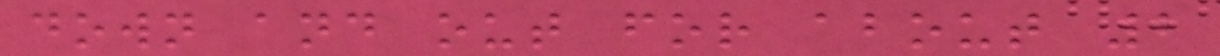down and out for about 2
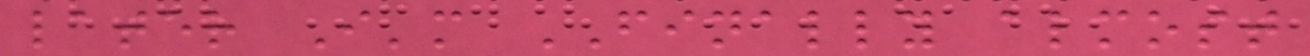later I'm FINALLY almost
